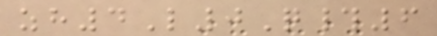zh4L0Q#6
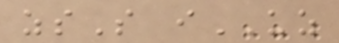zsS iUZ
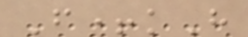F+kH
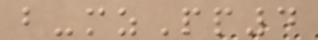b-mzPp4
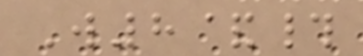W8&#
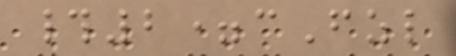#2=cFzl
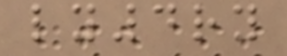ly4ry
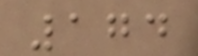174
